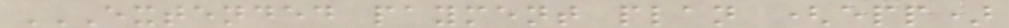EXTENDED PAYMENT PLAN (EPP)
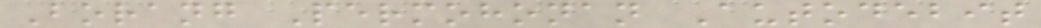Borang Permohonan Autodebit
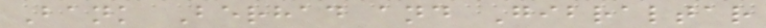Bank Berhad and Gibraltar
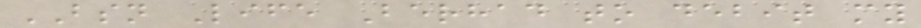BSN Life Berhad to debit my
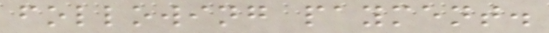following payment.
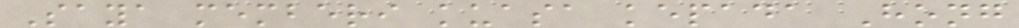Saya memberi kuasa kepada Hong
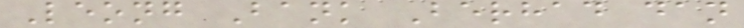Leong Bank Berhad dan
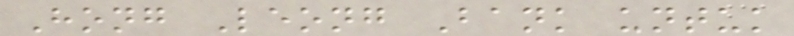Hong Leong Bank untuk
